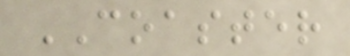COASTER
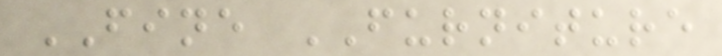FINE FURNITURE
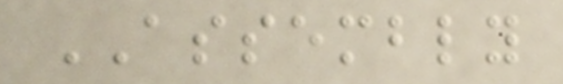ASSEMBLY
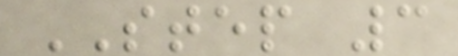STEP 3
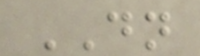DN
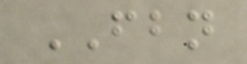FBN
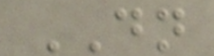DN
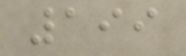199
